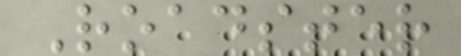Roadster
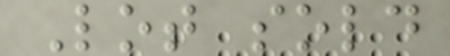Lot sold
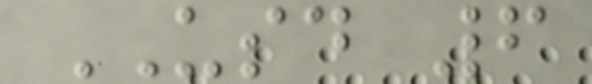USD 6
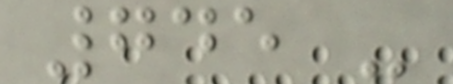745 -
